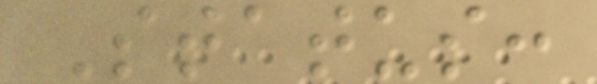Status:
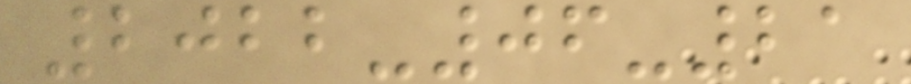2022-06-21
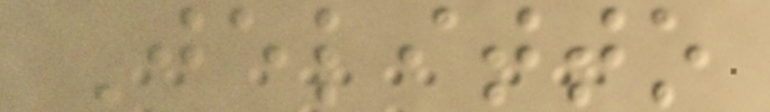Jelitto
